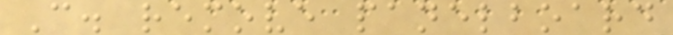C. remove panelboard
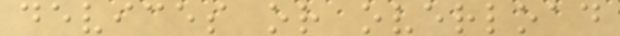devices or overload
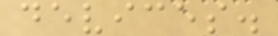devices.
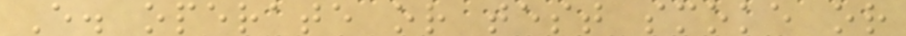E. operate or test smoke or
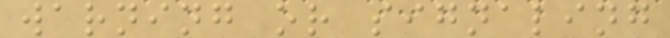warning or signaling
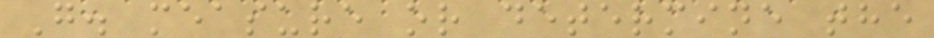G. measure or determine the
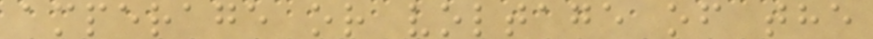amperage or voltage of the
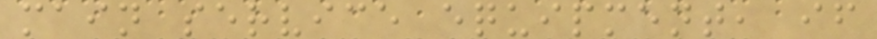main service equipment, if
